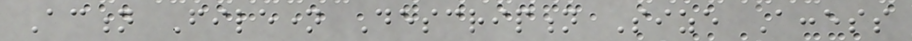Action Filename Description Size Access
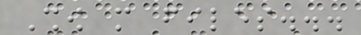Show more files...
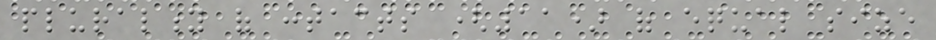plurality of contacts (11) of equal size
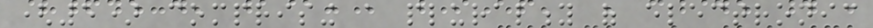(5) comprising a plurality of electronic
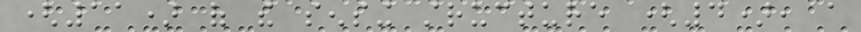(11) of the sensing structure (4), a
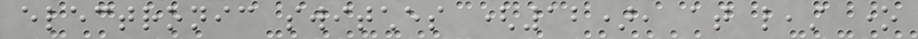electronic switches (12), at least one
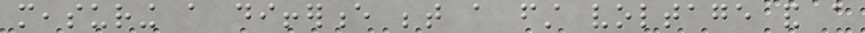measuring a difference between a first voltage and a
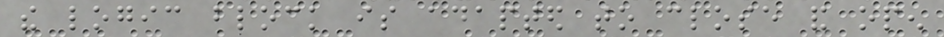the logic block is adapted to close and open
